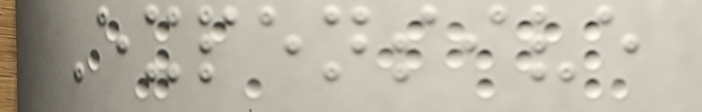Expensive
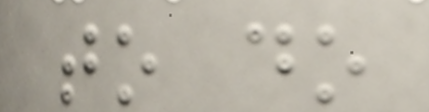to do
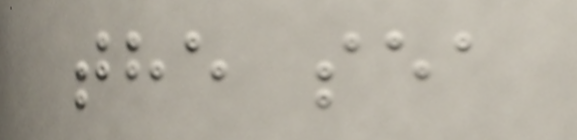the sea
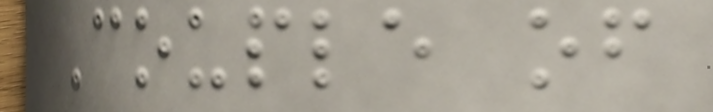Couple of
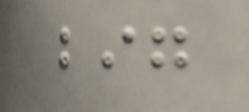big
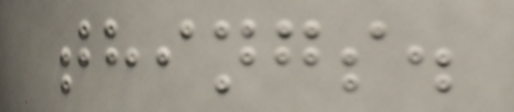things.
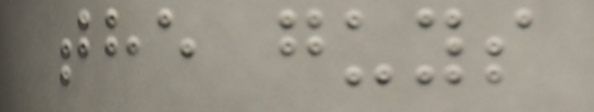the guys
